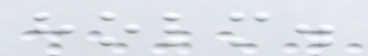holm.
